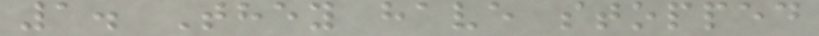1. They have stopped
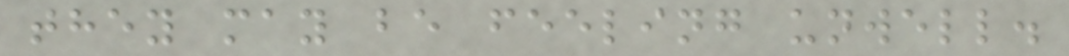they may be feeling unwell.
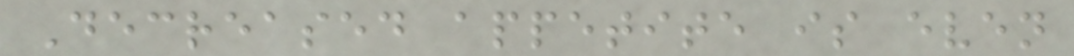Decreased appetite is even
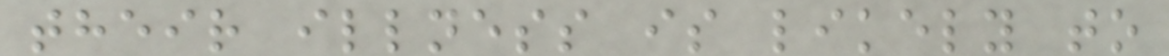their illness is likely to
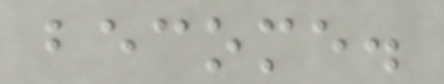become.
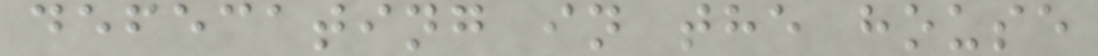defecating in the house
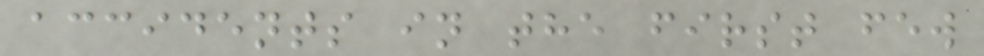accidents in the first few
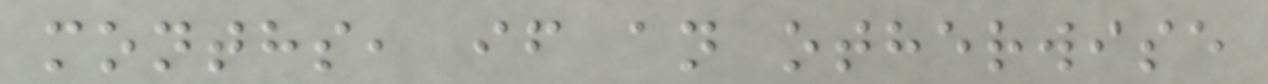months, if an otherwise
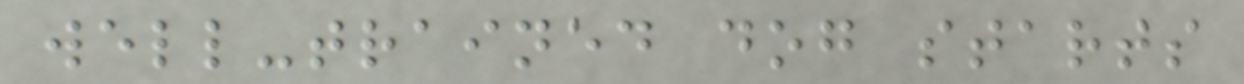well-trained dog starts
